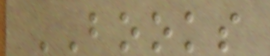BOOKS
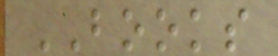BOOKS
